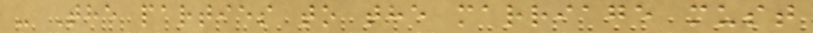- The parties to the marriage must
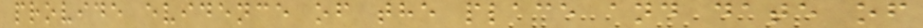provide evidence of the place and date of
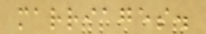marriages.
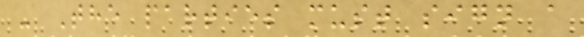- The parties must sign a
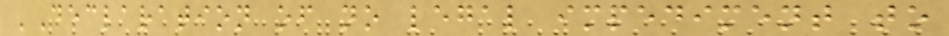'Declaration of no legal impediment to
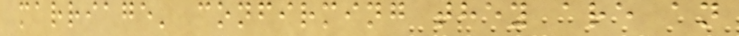marriage' confirming they are an
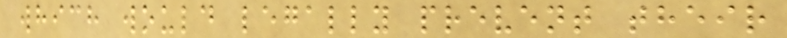which would legally prevent their
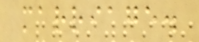marriage.
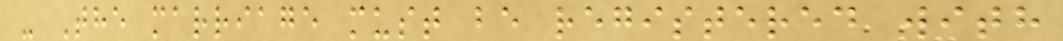- The marriage must be registered with
